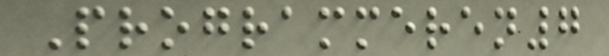Programmeren7
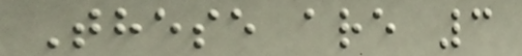These are 3
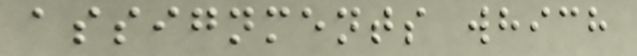assignments which
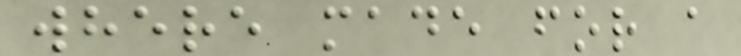where made for a
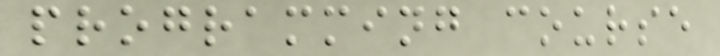programming course
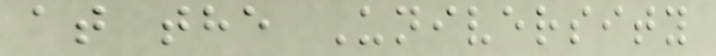at the University
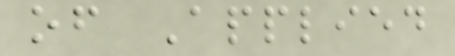of Applied
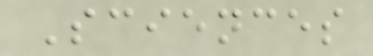Sciences
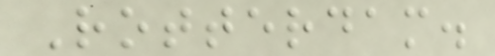Rotterdam.
